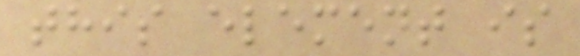this element is
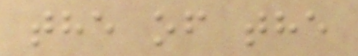the of the
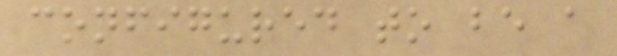configured to be a
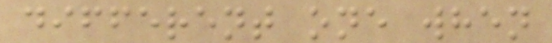different one when
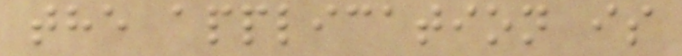the application is
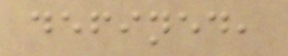defined,
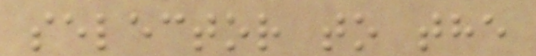selector to the
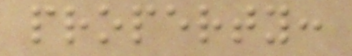property:
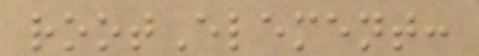rootElement:
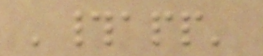'#app'
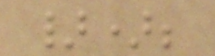});
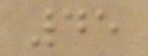45
